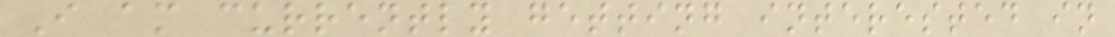I am currently getting interested in
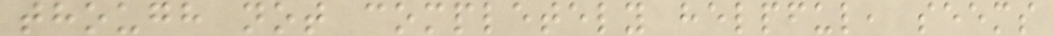though not completely helpful, seems
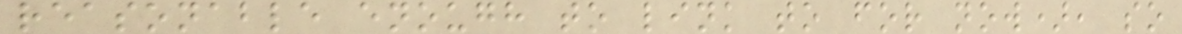reasonable enough to link to for now), so
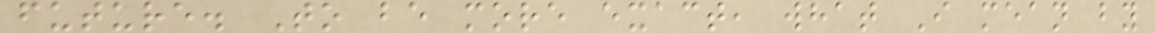future. To be more exact, what I mean by
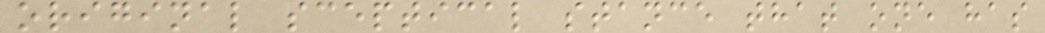original sceptical stance that one has
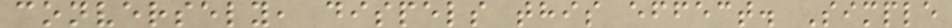conversely, dispels this effect. Simple
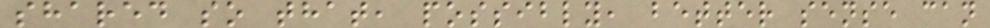shared so that, possibly, better sense can
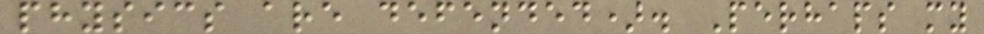physics are defended). Perhaps my
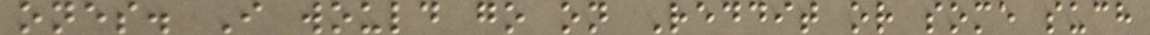ones. I would go on Reddit or some such
